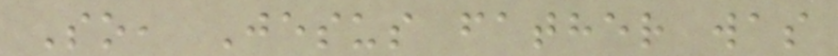So, Jesus father was
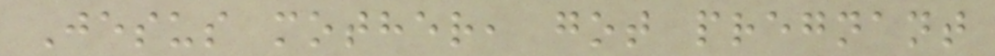Jesus mother, got pregnant
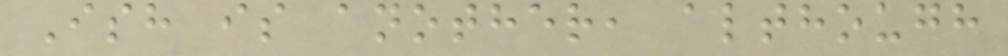Ish is another, although
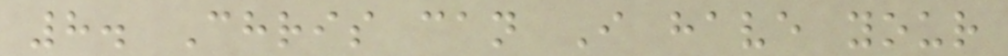8. Chris can I have your
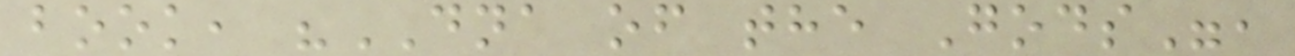book, "DNA of the Gods",
